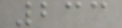233
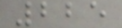225
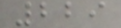229
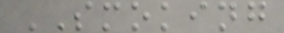SMOKING
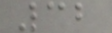32
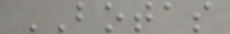BOTAS
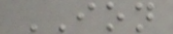ION
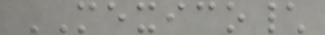MEXICO\
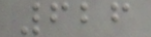626
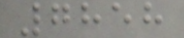7858
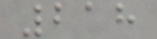218
